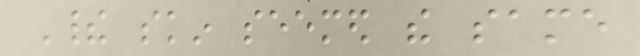Their skin seemed the same
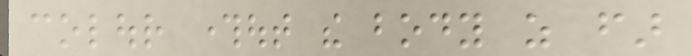colour throughout the body as far
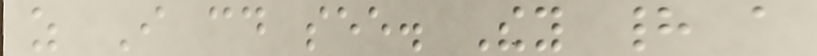as I could see. They had a
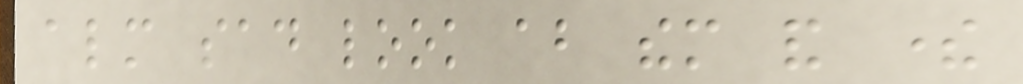almost sad look about them and there
